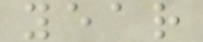year
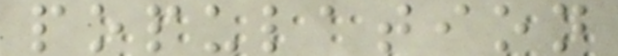population
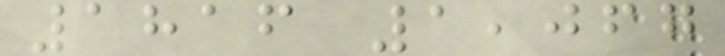1816 1,067
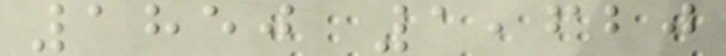1850 1,620
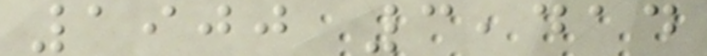1900 3,414
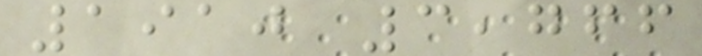1910 3,766
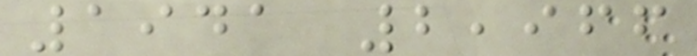1941 2,966
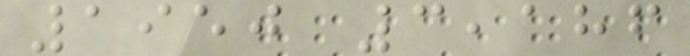1950 3,186
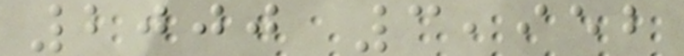2000 3,952
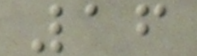16
